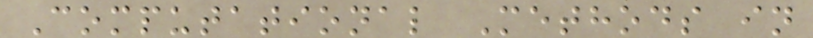Computational Methods in
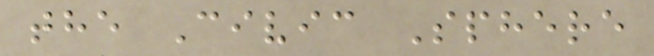the Civic Sphere
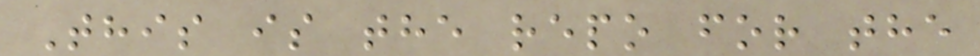This is the repo for the
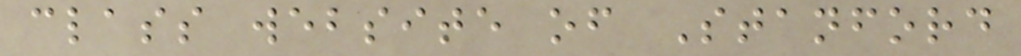class website of Stanford
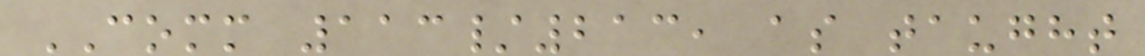COMM 113/213, as taught
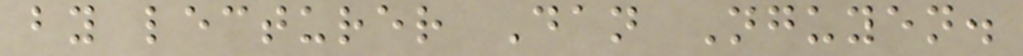by lecturer Dan Nguyen.
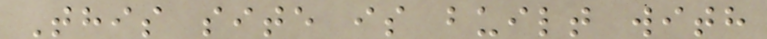This site is built with
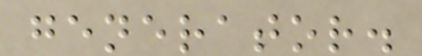generator.
